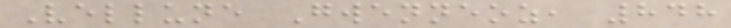Vellune Gwenneoz, 848
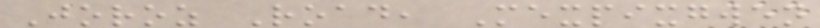Joroz Road, Mexpixgwen
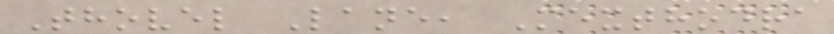Thovel Lane, Mexthodra
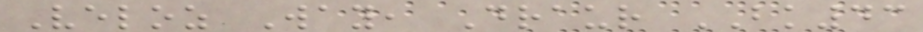Veloz Way, Draur BK43
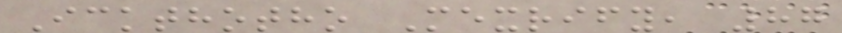Ickthotho Mexrify, 87
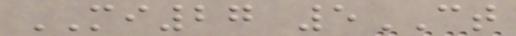MI27 5CT
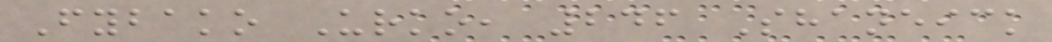Fybako Urko, 246 Shaneick
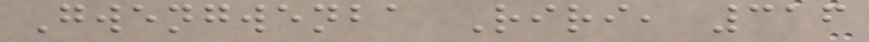Gwengwenba Riri, 316
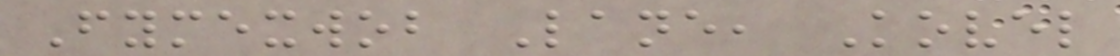Fymexwob Lane, Kovel
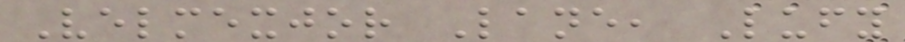Velmexjor Lane, Lufy
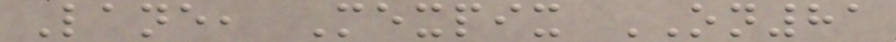Lane, Mexpix ON81
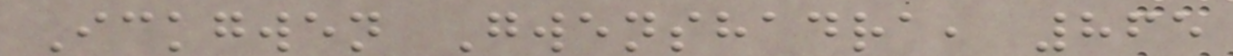Ickgwen Gwenshadra, 865
